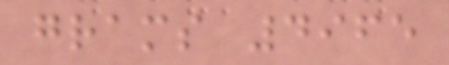grams 4965
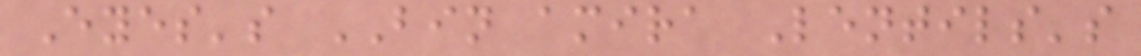Eyes's BIN amira Lentils's
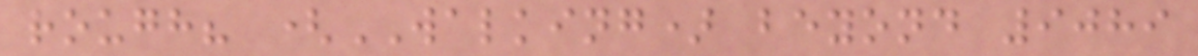rough? (WALKING) beyond 9089
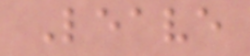Leave
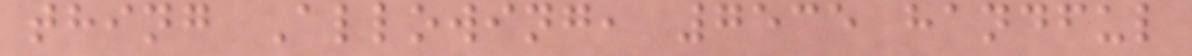thing Allowing, 7535 handful
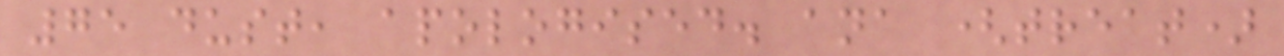75 dust, apologised. ana (treat)
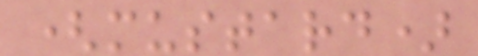(mustard)
